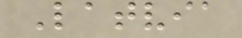Latvia
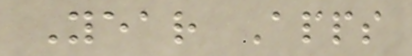Year Apps
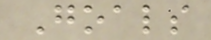Goals
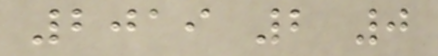2019 2 0
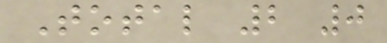Total 2 0
